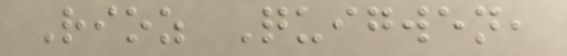Rioz Quigwen,
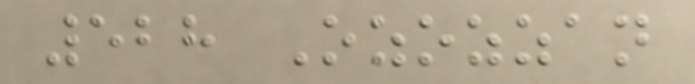528 Ozozzan
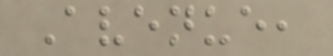Avenue,
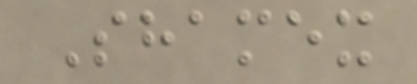Shamex
